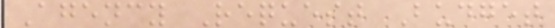Agency Request Budget
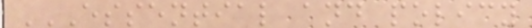ESSENTIAL AND POLICY
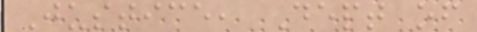Justice, Dept of
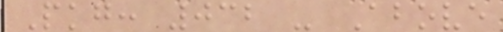Pkg: 032 - Above
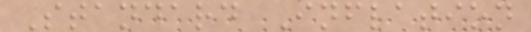Standard Inflation
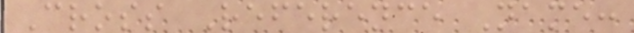Cross Reference Name:
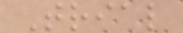Trial
